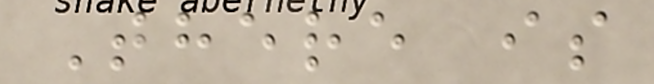There is
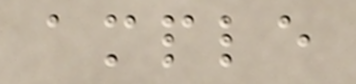ample
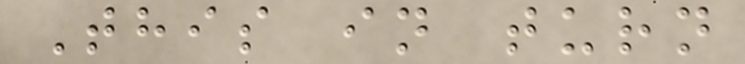This in turn
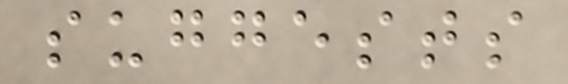suggests
